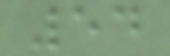54
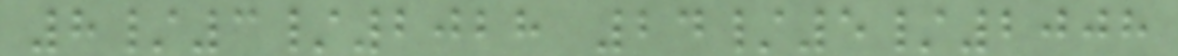8/3/2028 24/5/2008
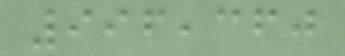996,360
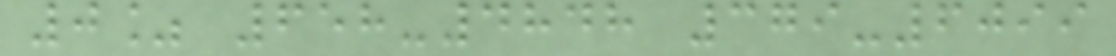0% 658-4848 379-6099
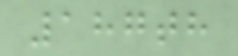187th
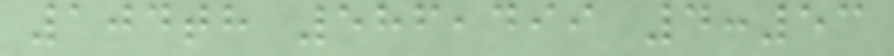104th 586,499 4:53
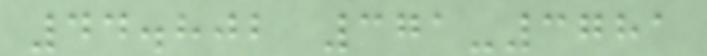44.802 371-3781
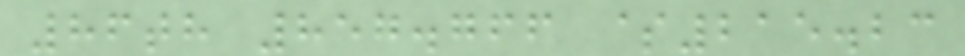86th 857.766 $215.23
